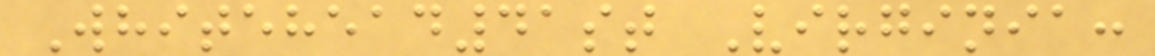Whitehead41st Virginia:
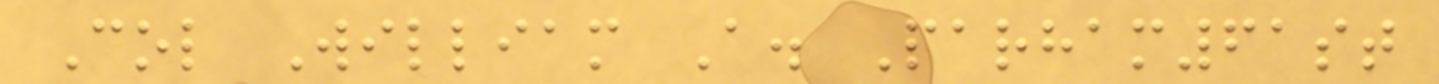Col William A. Parham61st
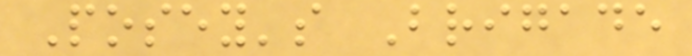Posey's Brigade
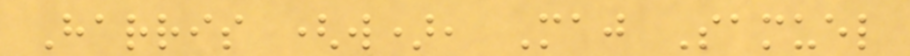Harris (w), Maj Samuel
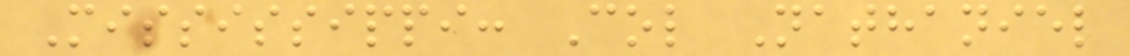Mississippi: Col Nathaniel
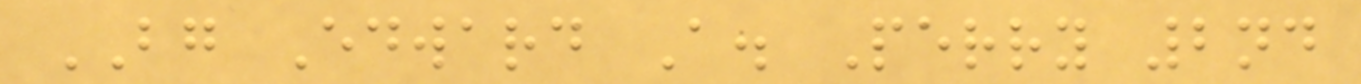BG Edward A. Perry 2nd
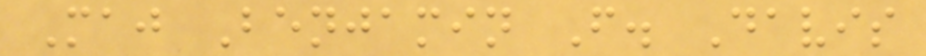Maj Benjamin F. Davis
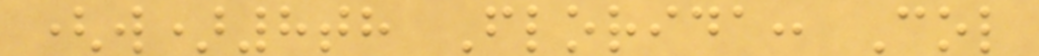(w)8th Florida: Col
